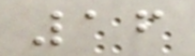16
